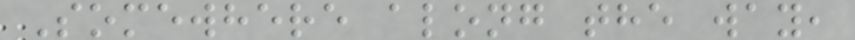Somewhere along the way,
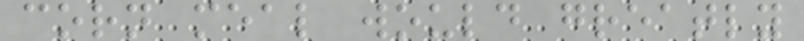corn meal would greatly
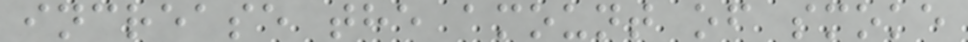increase the amount of smoke
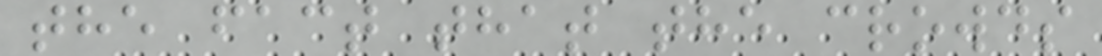the fact that the crowds
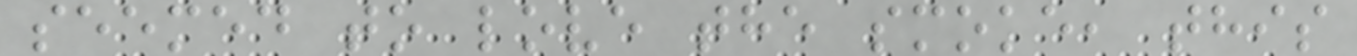seemed to love the smoke, this
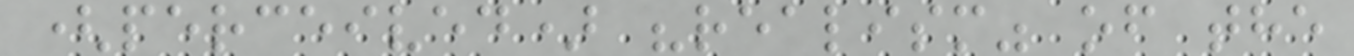(perceived) "realism" of the
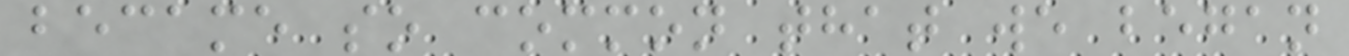became so common that we began
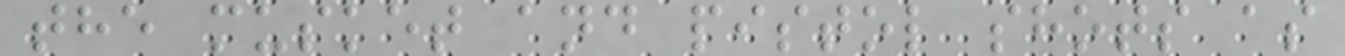the musket and pistol shots as
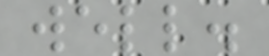well.
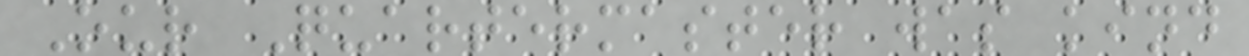Our Quartermaster was kind
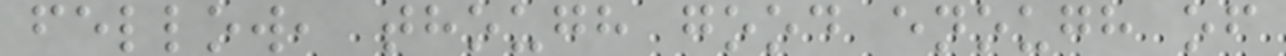fellow, though good enough of
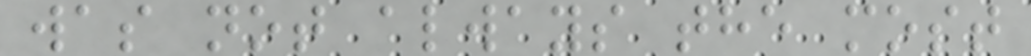was not always the most
